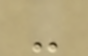-
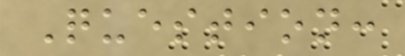Question:
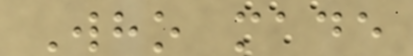Who made
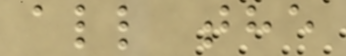all the
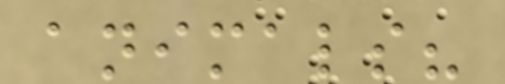animals?
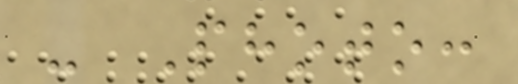- Photo:
